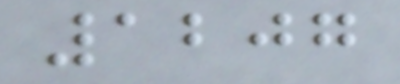1207
